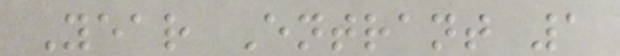Year Entrant 1
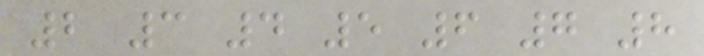2 3 4 5 6 7 8
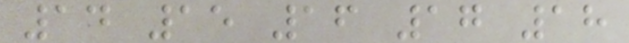14 15 16 17 18
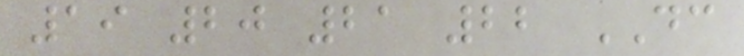19 20 21 22 DC
